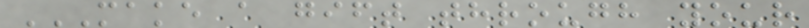MAKE A GIFT THROUGH YOUR
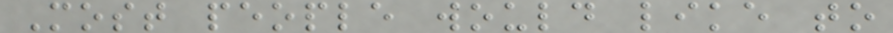Most people would like to
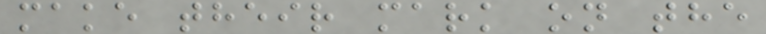make their mark on the
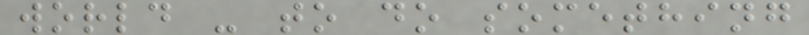world - to do something
